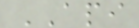API
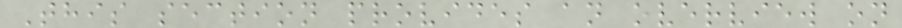This section provides an overview on
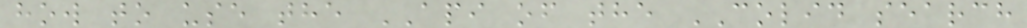how to use the API of the COLID search
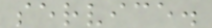service.
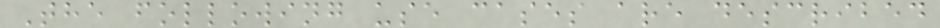The following use cases are described
